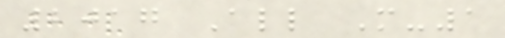2017 All M-1
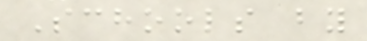Schools by
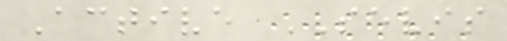Active SEVIS
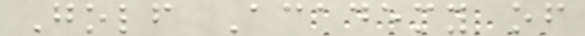Golf Academy of
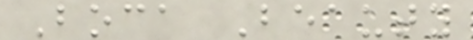Boca Beauty
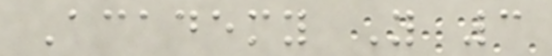Academy Y 3
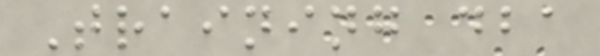Training dba
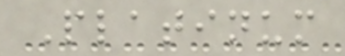Platinum
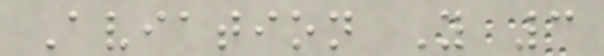Aviation Y 3
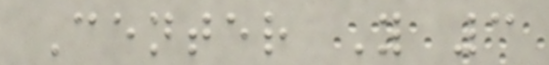Center Y 3
